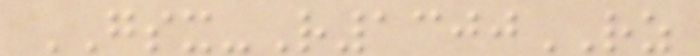GSX-R1300RZ
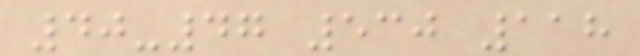40-47 530 118
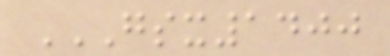GSX1400
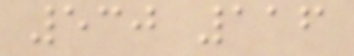530 116
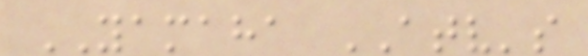YAMAHA ATV's
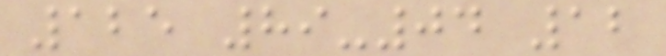125 89-04 12
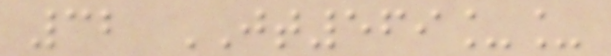32 JT569__
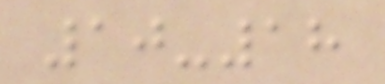10-18
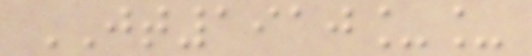JT1910__
